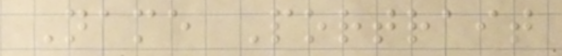Name Portrait
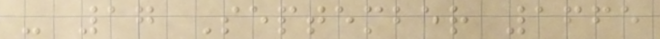- 17 September 1665
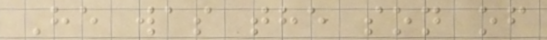He was the son of
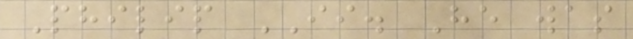Philip II. He was
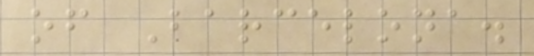of Barcelona.
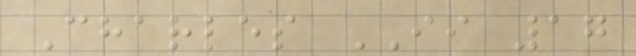Charles II 17
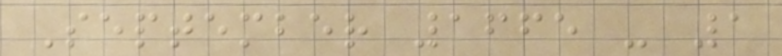September 1665 - 1
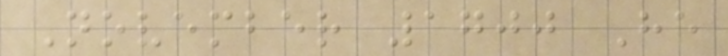November 1700 He
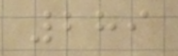289
